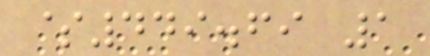$449.69 1
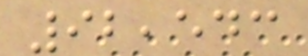92,543
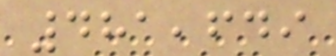481,649
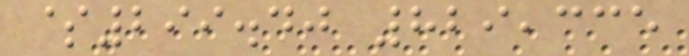$299.40 829,335
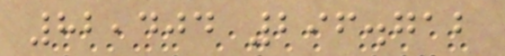82,404 296.712
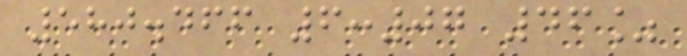580.466 6:07 46%
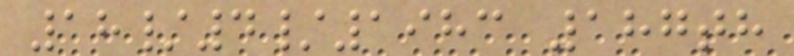18/4/1983 187th
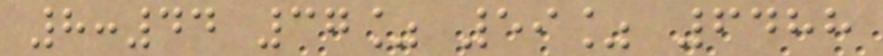8:44 37% 59% 6488
